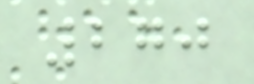270
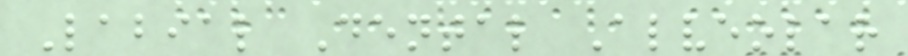Labial Dental Alveolar
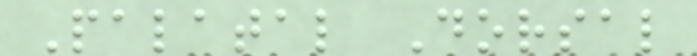Palatal Dorsal
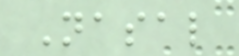Nasal
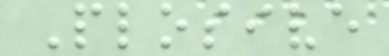Plosive
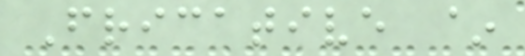Fricative ~
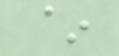~
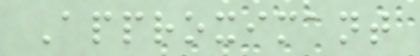Approximant
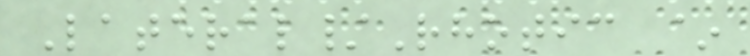Lateral/Rhotic ~
